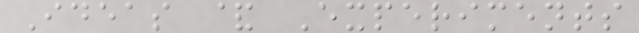Ideas & Experiments
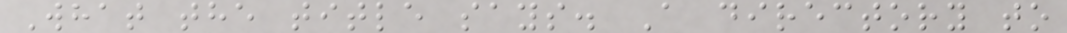What the title says. A directory to
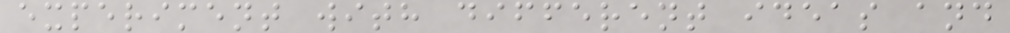experiment with different ideas and
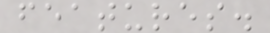features.
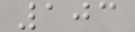103
